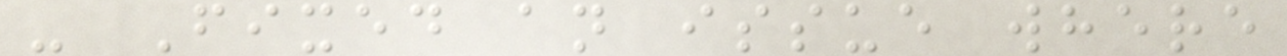- Fixed an issue where
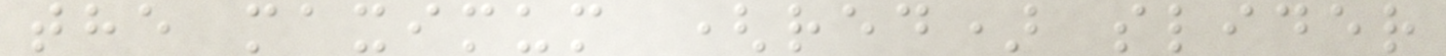the maximum (red) slider
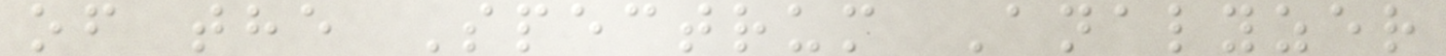of the Spectrum Analyzer
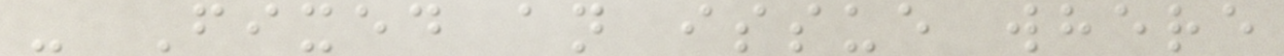- Fixed an issue where
